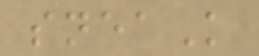sneaK
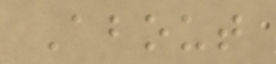About
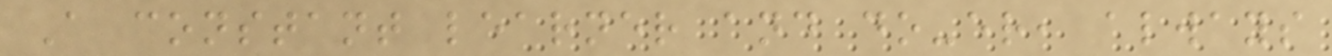A constant learner and do-er, always
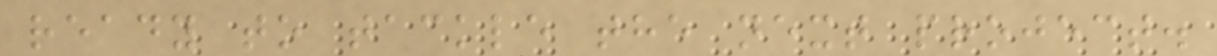ready to tackle the next project.
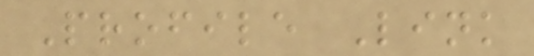Profile Link
